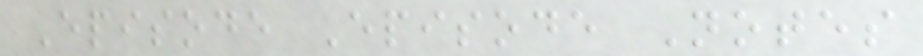Episode Episode Notes
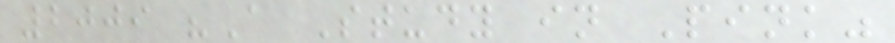2009 "A Study in Pink"
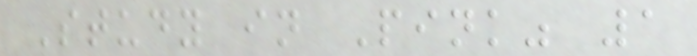Study in Pink" 1
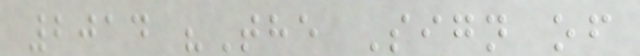2014 "The Sign of
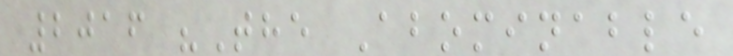2016 "The Abominable
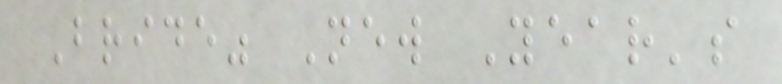Bride" New Year's
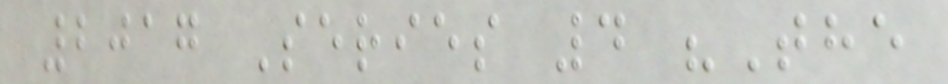2017 Series 4 "The
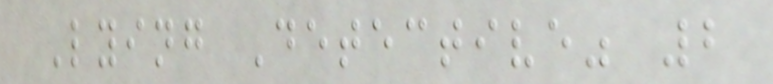Lying Detective" 2
